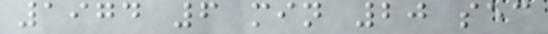1974 6 min 20 sec
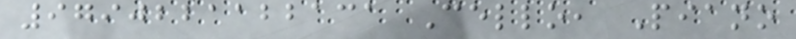9790221122131 Cello, Piano
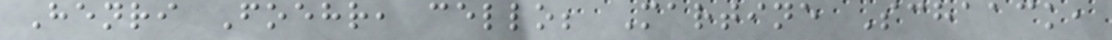Henri Foehr, cello; Martine Schaack,
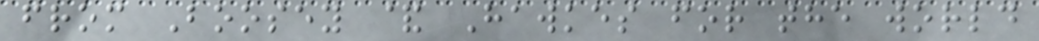from Boosey & Hawkes for the world
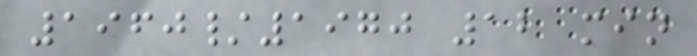1960/1970 12 min
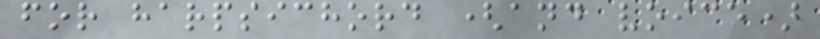for harpsichord (and voice)
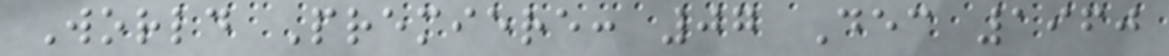World Premiere: 07 Dec 1960
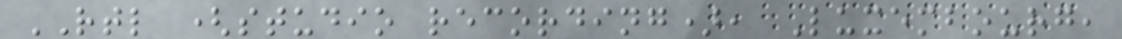RTL (studio recording), Luxembourg,
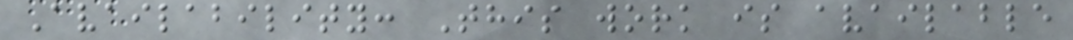Availability: This work is available
